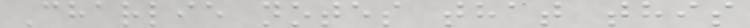Charlie notes that this
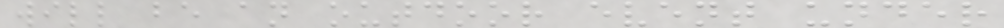will be an outdoor event under
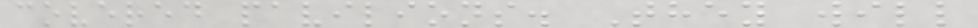covered pavilions. They will
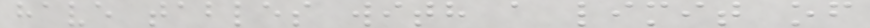have tables with a limit of
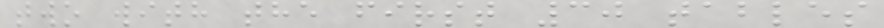two with the first 30 tables
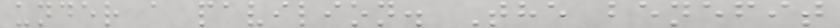under a pavilion. The benefit
